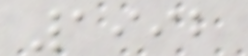1992
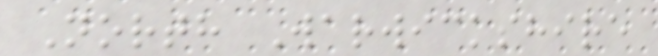North Warwickshire
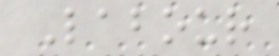Labour
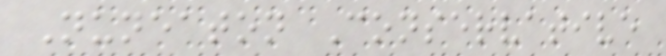Nuneaton Conservative
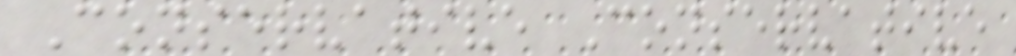Conservative Conservative
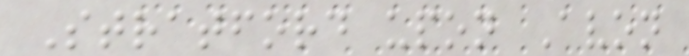Stratford upon Avon
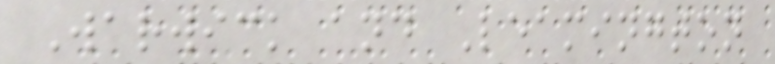Warwick and Leamington
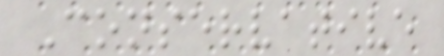Conservative
